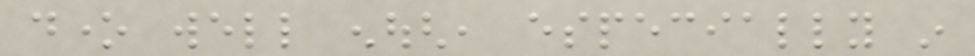done well enough, especially in
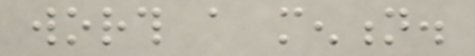worth a mention.
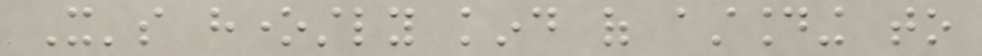It's honestly kind of astounding to
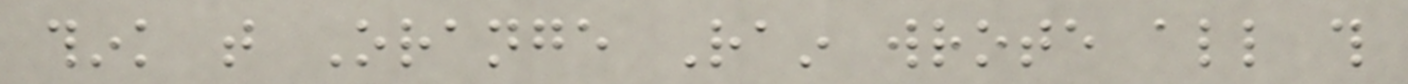think that Orange Rain wrote all this
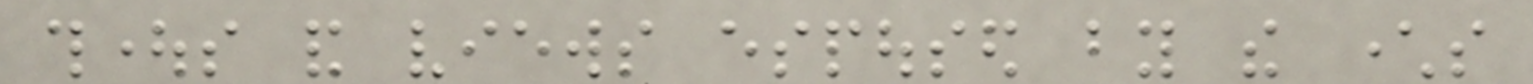thoughts and views espoused by the characters
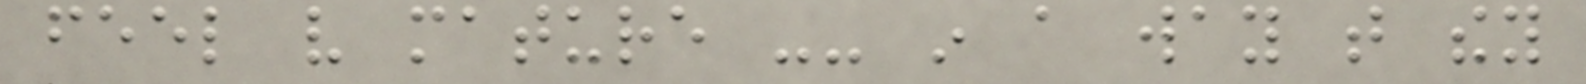feel very mature -- in a way that they
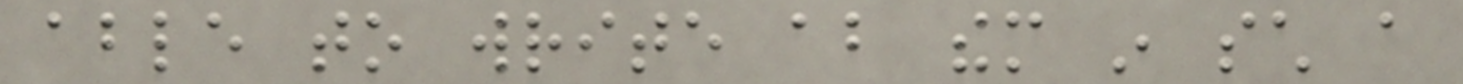able to write about them in such a
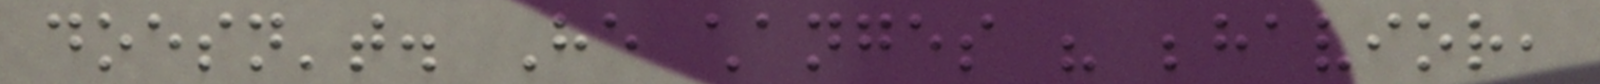doesn't. He changes his behavior,
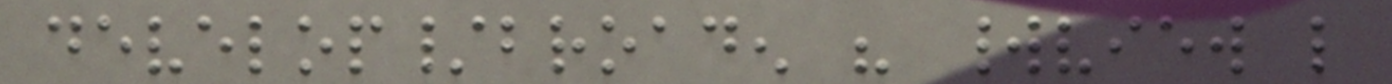develop/broaden his worldview like
